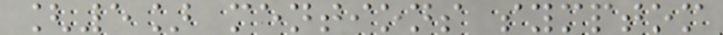[5] mentions symptom
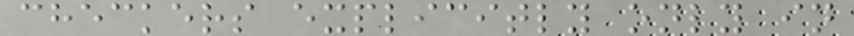checkers explicitly only in
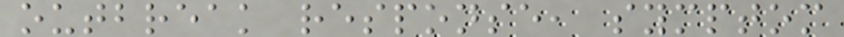outbreak response, symptom
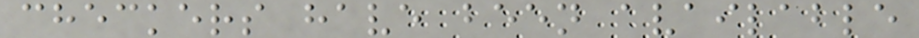checkers have been available
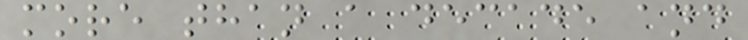more than a decade and
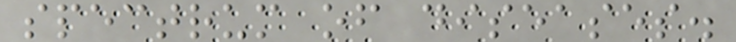spectrum of diseases.
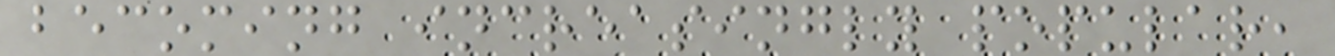becoming increasingly popular,
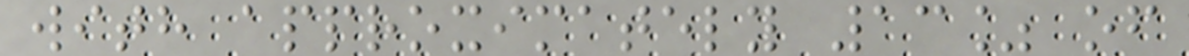with approximately 13% of
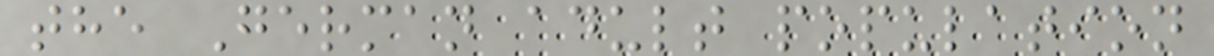the German adult population
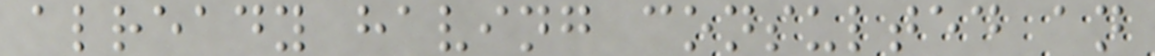already having consulted an
